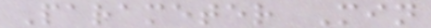Parameter Min
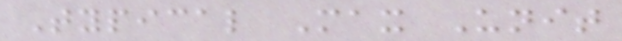Typical Max Unit
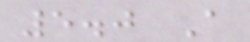5.0 A
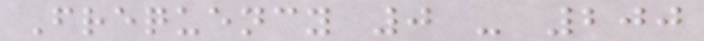Frequency 0 - 200
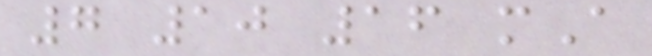7 10 16 mA
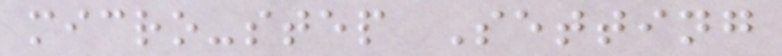micro-step Setting
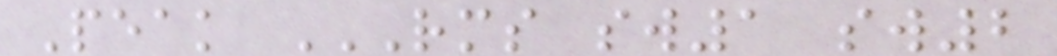Peak RMS SW1 SW2
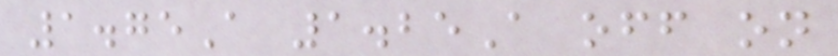1.75A 1.25A off on
